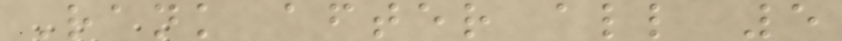Rank after all 5
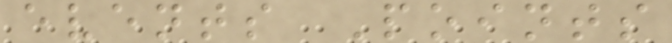events Points
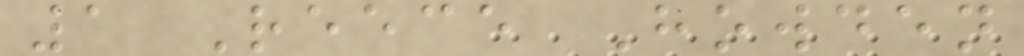1 Reece Howden
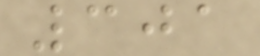301
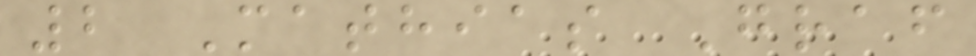2 Mathias Graf
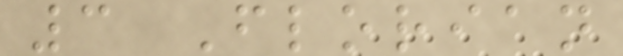3 Florian
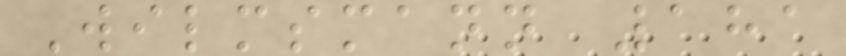Wilmsmann 181
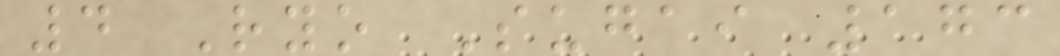4 Ryo Sugai 173
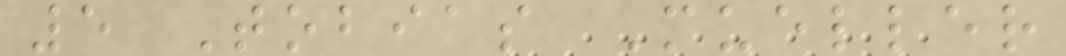5 Tobias Mueller
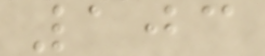103
